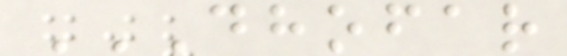DHOFAR
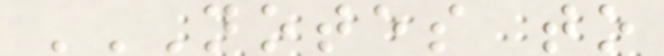NOTES TO
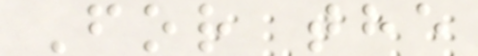For the
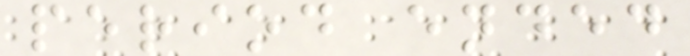period ended
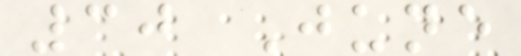30 June
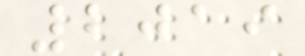2019
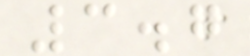3.7
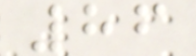86
